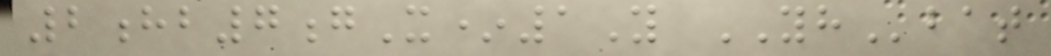2hb7gX*1Y YHbat
